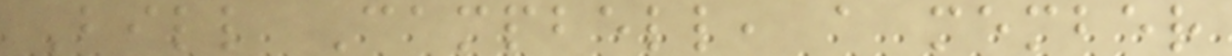Bill Campbell, a member
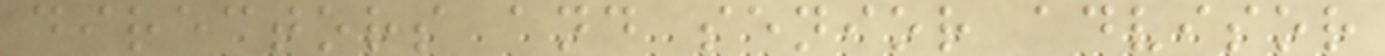directors and senior advisor
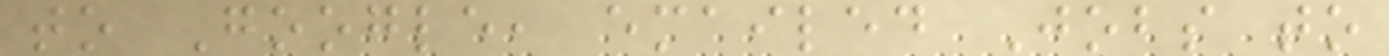to Google, emailed Jobs to
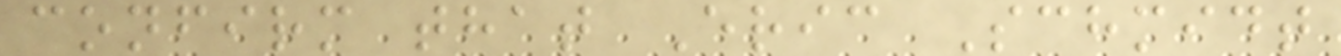confirm that Eric Schmidt
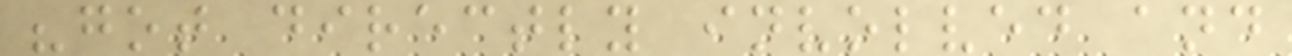"got directly involved and
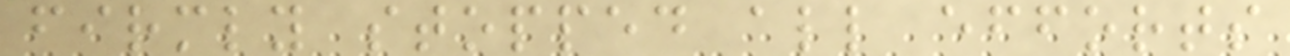firmly stopped all efforts
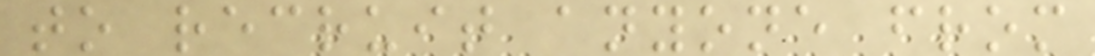to recruit anyone from
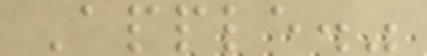Apple."
